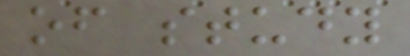of study
